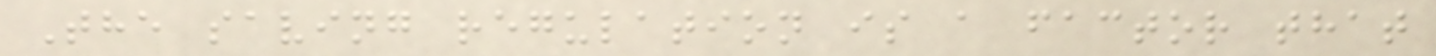The saving regulation is a factor that
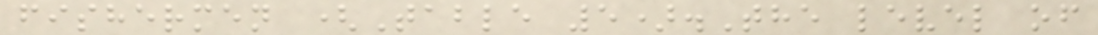fishermen (Table 5).The level of
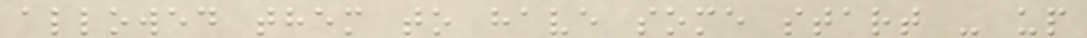allowed them to have some start - up
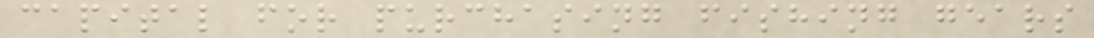capital for purchasing fishing gears
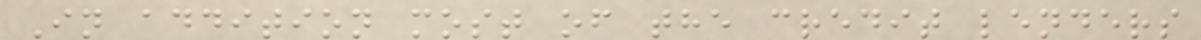In addition most of the credit lenders
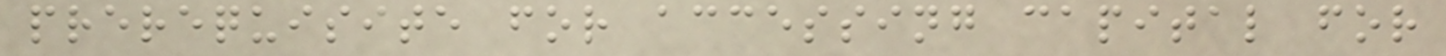prerequisite for accessing capital for
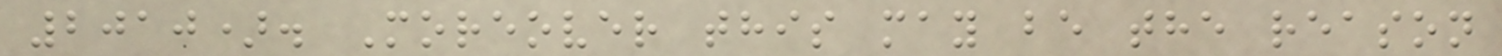2010). Moreover this may be the reason
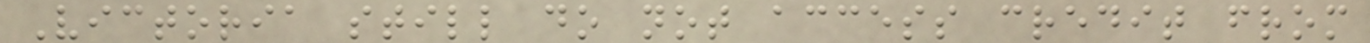Victoria still do not access credit from
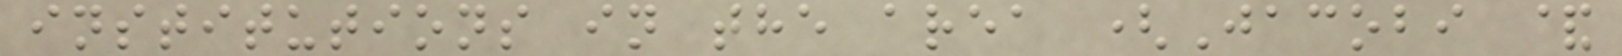institutions in the area (Jacobi &
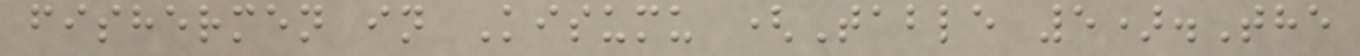fishermen in Kisumu (Table 5).The
